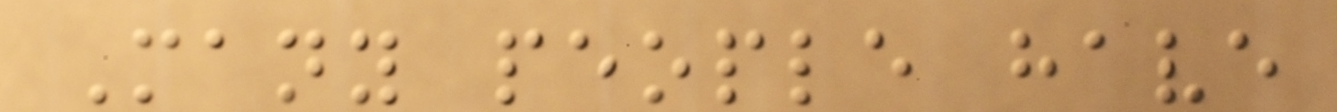Many people have
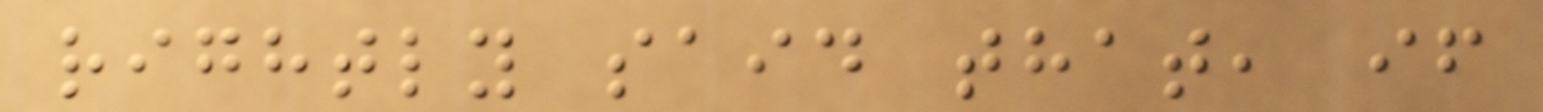rightly said that, if
